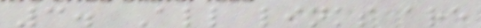3. All links are
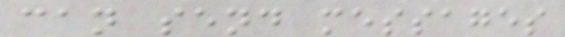can send messages
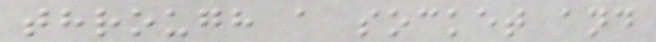through a socket and
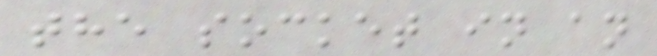the socket in an
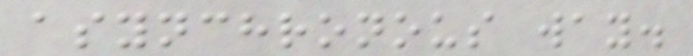asynchronous way.
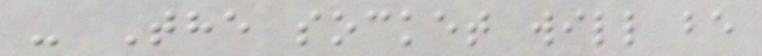- The socket will be
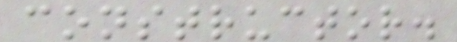constructor.
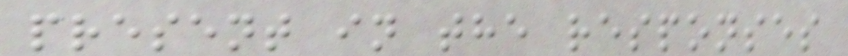present in the responses
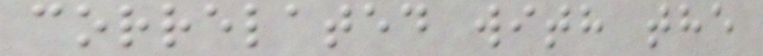correlated with the
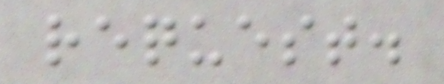request.
